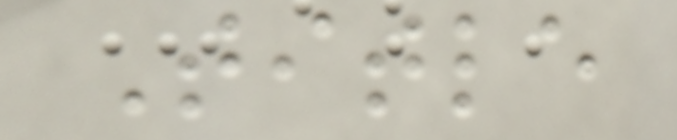Title
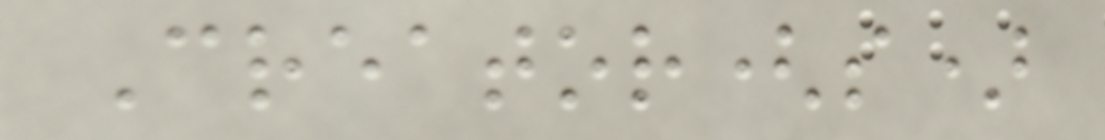Creator(s)
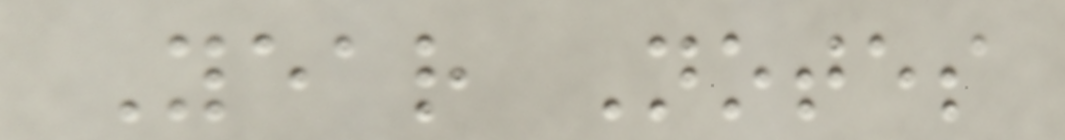Year Notes
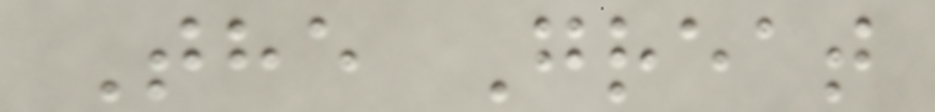The Great
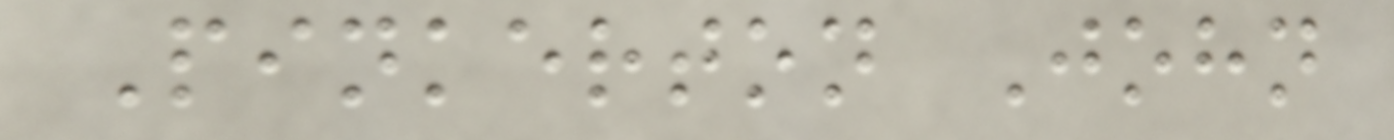Pinkerton John
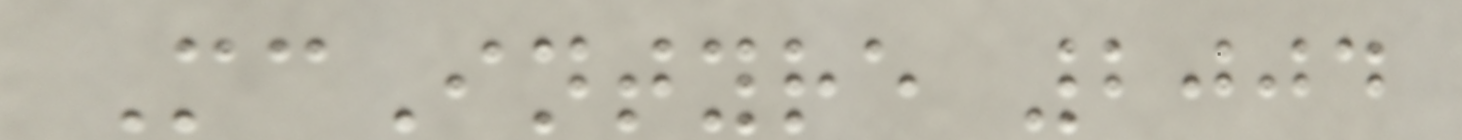McIntyre 2004
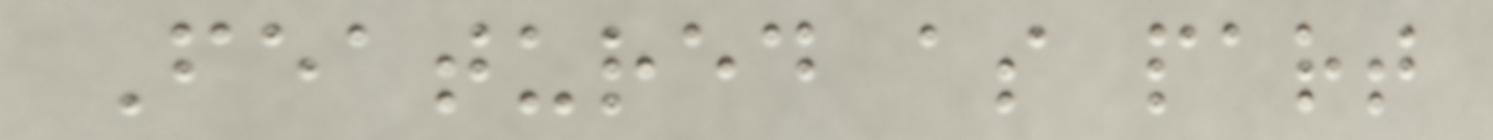Featured as part
